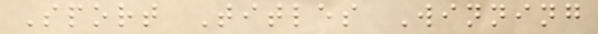Sport Titles Winning
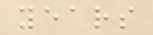years
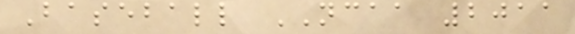Baseball NCAA 2011
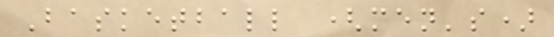Basketball (men's)
